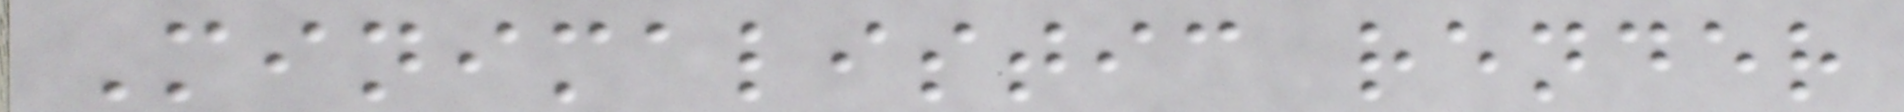Minimalistic render
